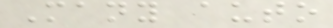Many auto
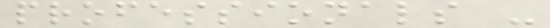professionals -
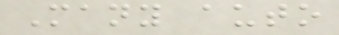Many auto
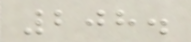208.
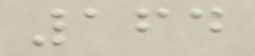164
